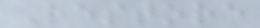Restore
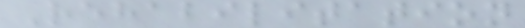Rehabilitation
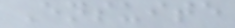Ensuite
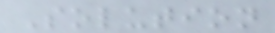Solution
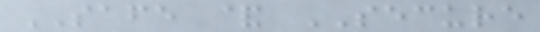SAFE & SECURE
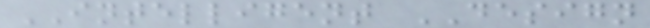INTELLIGENT DESIGN
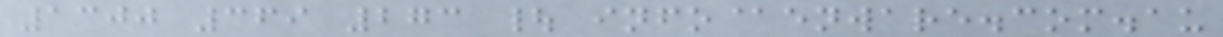1300 369 273 | info@enware.com.au
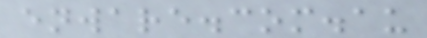enware.com.au
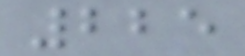225
